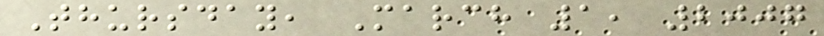Thursday, March 1, 2007
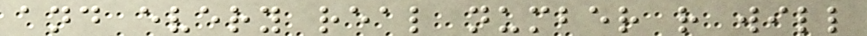and every real number r will
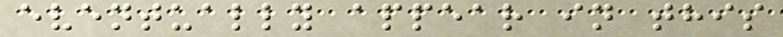eventually appear in this
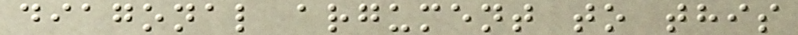diagonal argument to this
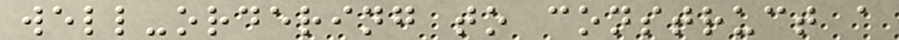well-ordering to construct a
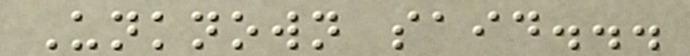Unknown said...
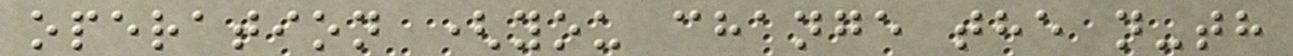operation (you change the n-th
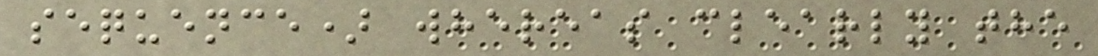sequence) whereas clearly the
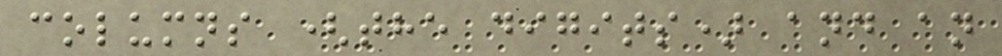columns (the digits) and an
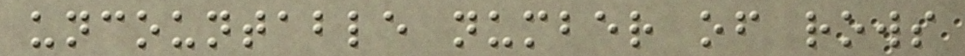uncountable number of rows
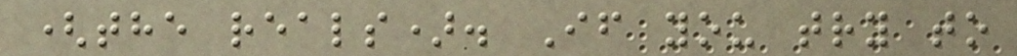(the reals). If you try to
